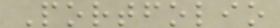Portfolio
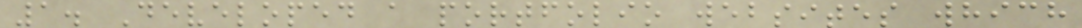1. Developed a portfolio websites which
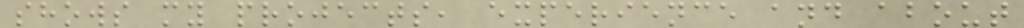shows my projects, experience and about
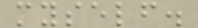myself.
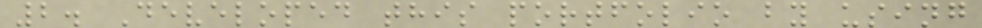2. Developed this portfolio by using
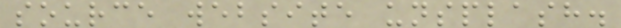source website unsplash.
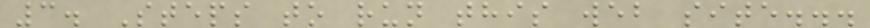3. Steps to run this web site...
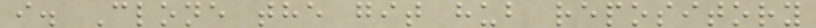i. Clone the git hub repository
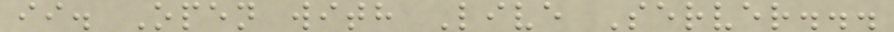ii. Open with Live Server...
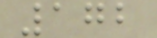172
